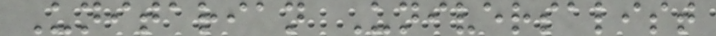Unitarian Universalist
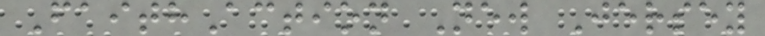FaithAction New Jersey
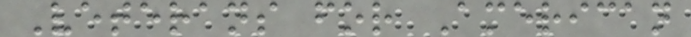Veterans for American
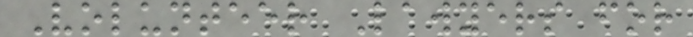Volunteer Lawyers for
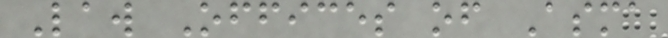Law Offices of Asma
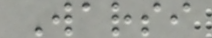Warsi
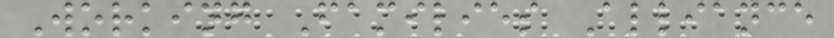Working Families Alliance
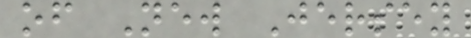of New Jersey
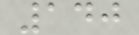140
